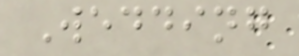Wedding
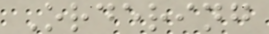Ordering
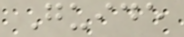Guide
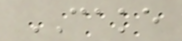CAKE
